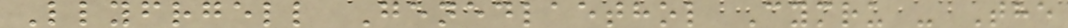Llyfrgell Genedlaethol Cymru - The
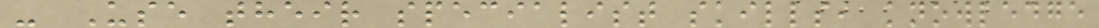- Use their specialist skills, knowledge
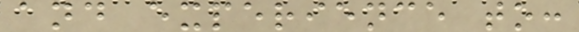and experience to:
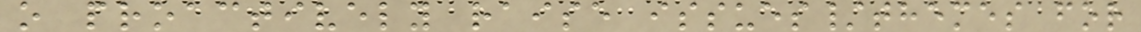o proactively raise issues/themes for
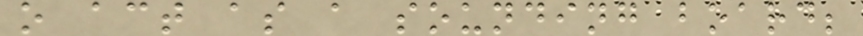o act as a sounding board;
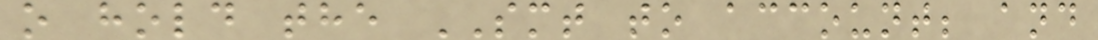o hold the SMT to account; and
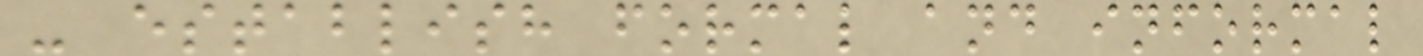- establish formal and informal
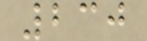230
